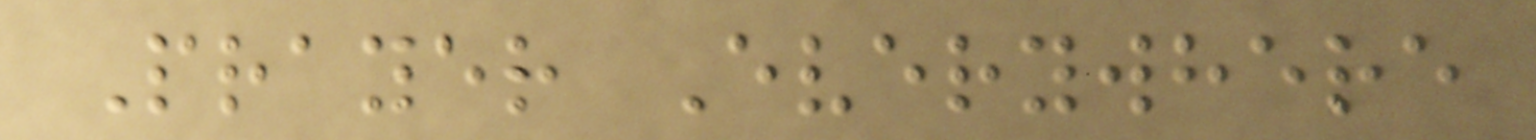Prayer Everywhere
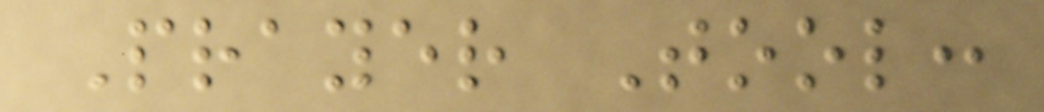Prayer Tool:
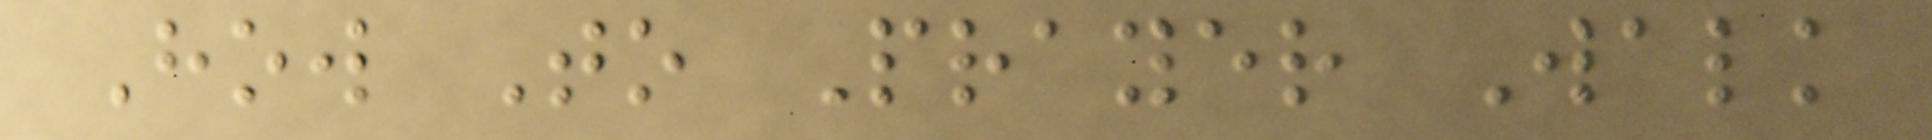How To Prayer Walk
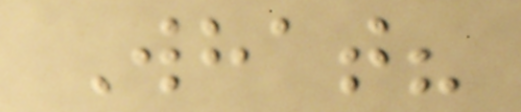What?
